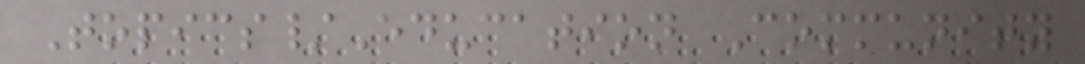Topics/Education Community
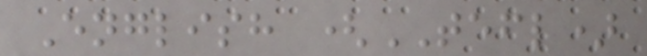English (TEFL)
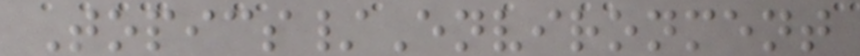Topics/Environment
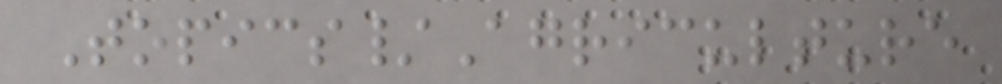Topics/Agriculture
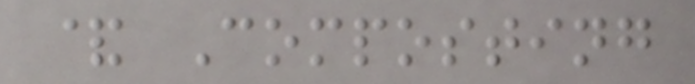& Composting
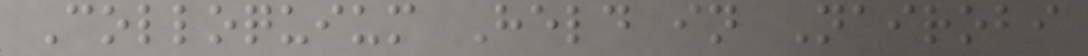Colloquium Held in Nairobi
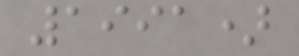1991)
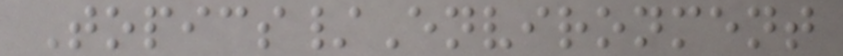Topics/Environment
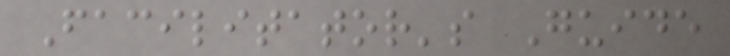Facilitator's Guide
